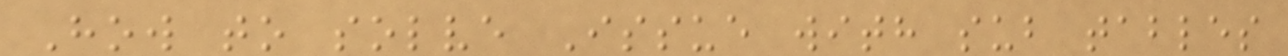How to solve Issue with sub tables
